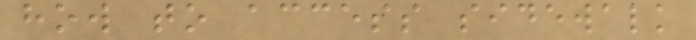how to access sidewalk
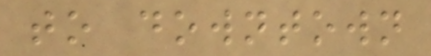to downtown
